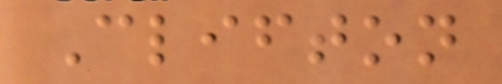Clifton
